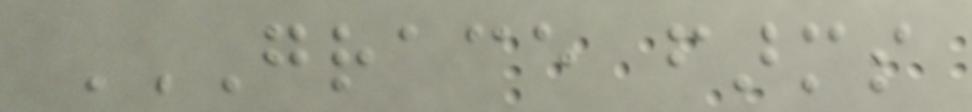GRACE FARMS
